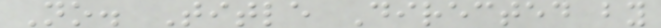No. Title Directed by
